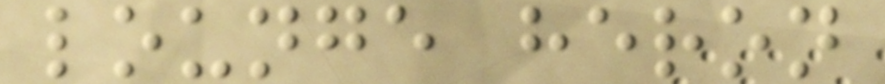lounge heron
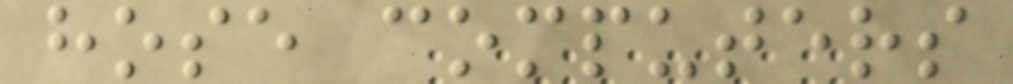hose computers
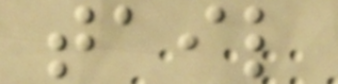tail
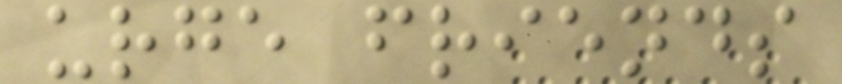urge friends
